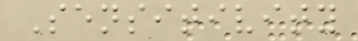Sensitivity
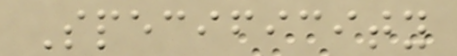Specificity
